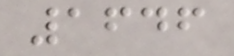1646
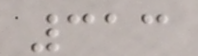313
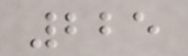225
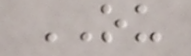OU
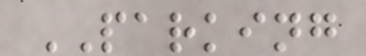PARKING
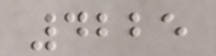4225
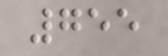755
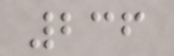236
